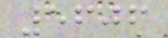5606
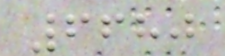6680
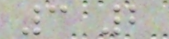3 2
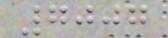7007
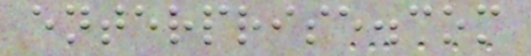enterprise.com
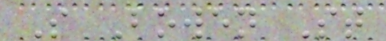S Bowen St
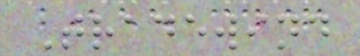Tradewind
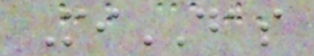MiDAS
